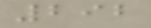292
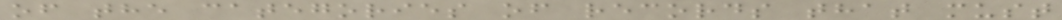of the categories of records that must
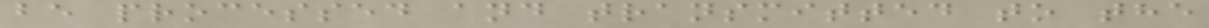be processed and transmitted to the
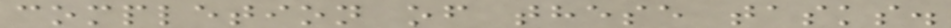completion of these tasks.
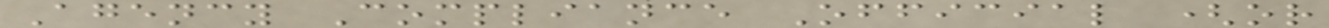Agency Compliance Official (or
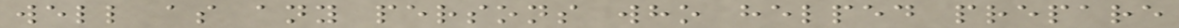well as any persons who helped prepare
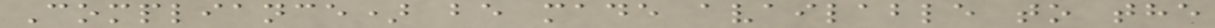Compliance) be made available to the
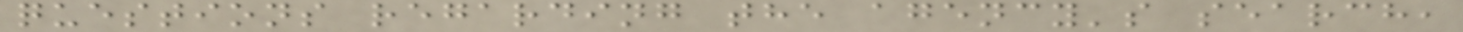questions regarding the agency's search,
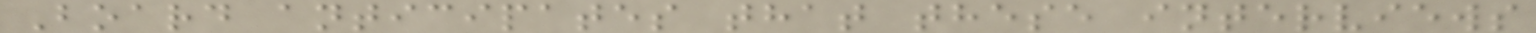Board anticipates that these interviews
